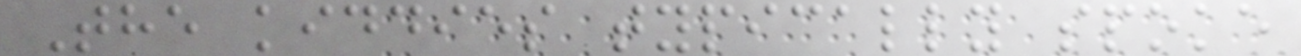The kiddies typically spoke
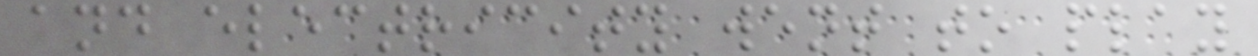and electricity went to play
